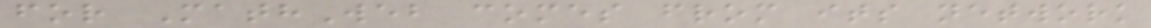for MathWeb comes from its network
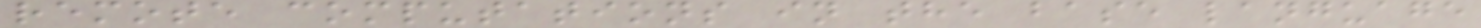remote computations in the base language
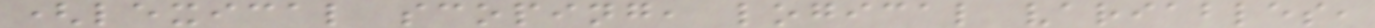(lexical scoping, logical variables,
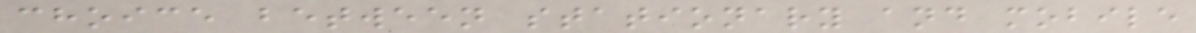choice between stationary and mobile
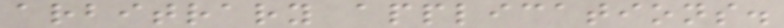arbitrary applications.
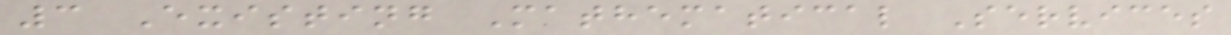3 Existing Mathematical Services
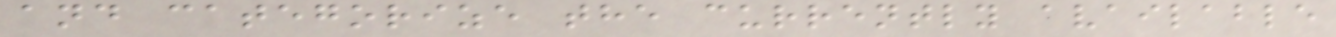and categorize the currently available
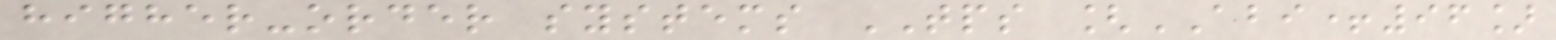higher-order systems TPS [ABI+96]
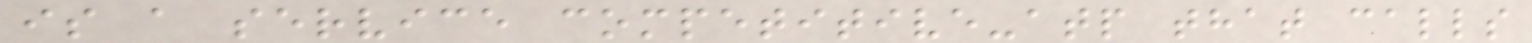is a service competitive-atp that calls
